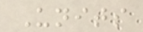Units
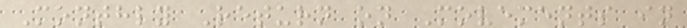Monthly Return on Movements in
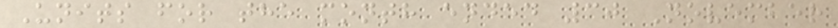Units for the month ended 30 November
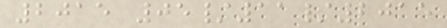2015 05/11/2015
